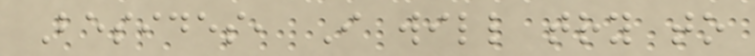Besides, I will try to
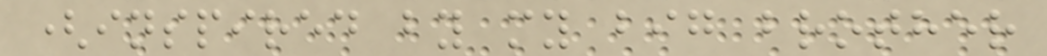(inspired by my big brother
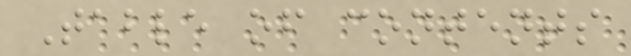Table of contents
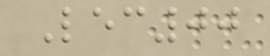Lec00
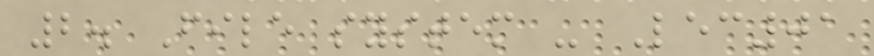2. File system - Lec01
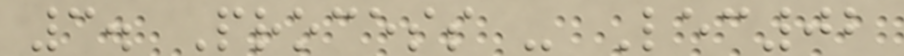3. Process - Lec02
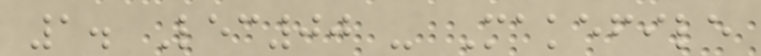1. Lec00 - Makefile
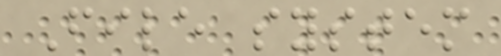File system
